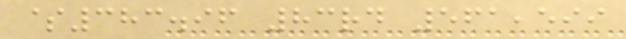$383.96 83rd 561,599
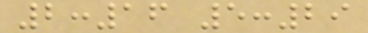2:16 5:29
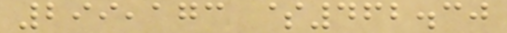299,173 $462.30
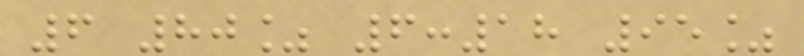6 80% 6:18 95%
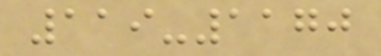119-1170
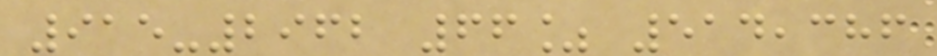915-2962 66% 514,386
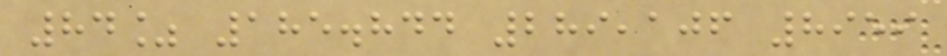84% 185.844 289,106 8959
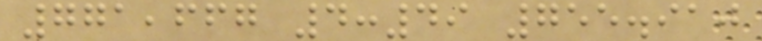771,667 4:49 755.910
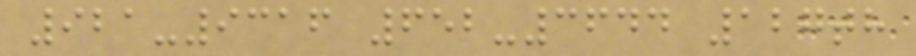921-9316 652-3644 127th
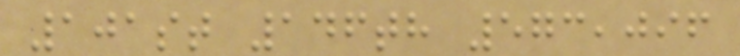101st 146th 573,096
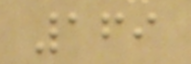169
